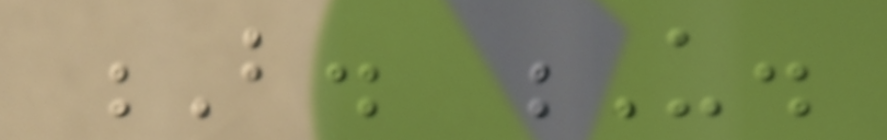B. U.
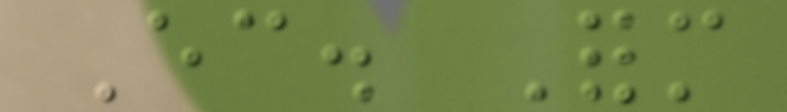Ec. Form
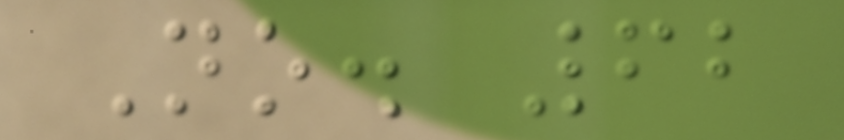No. 62
